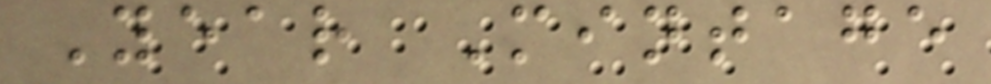Year Mintage
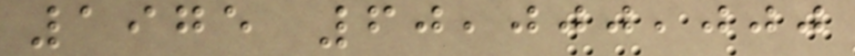1975 60,000,000
